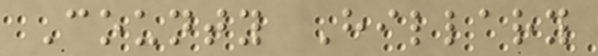County Hillary
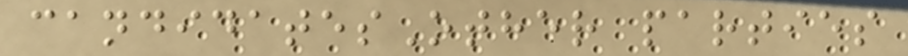candidatesOther parties
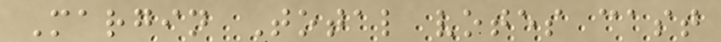Margin Total votes cast
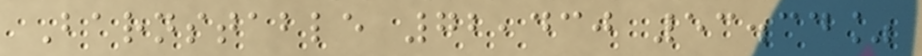Barnstable 72,430 53.34%
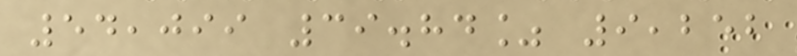54,099 39.84% 9,252
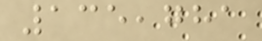135,781
